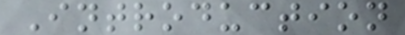Introduction
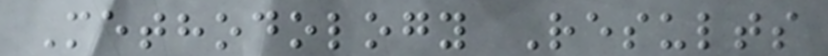Methodology Results
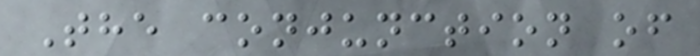The conjunction of
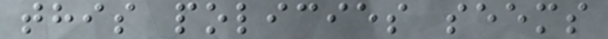this policies seems
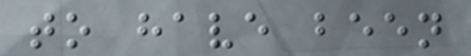to have been
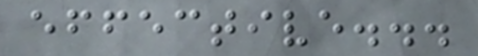effective...
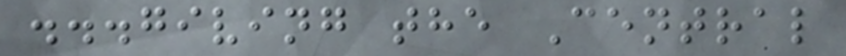...giving the Central
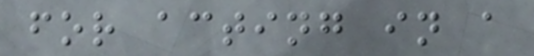for acting in a
